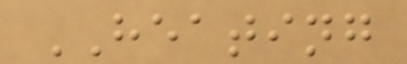HEATING
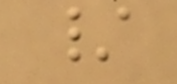/
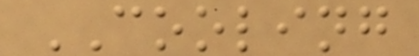COOLING
